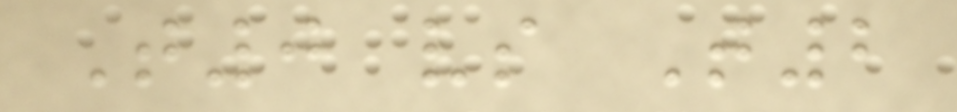T0 vs T2
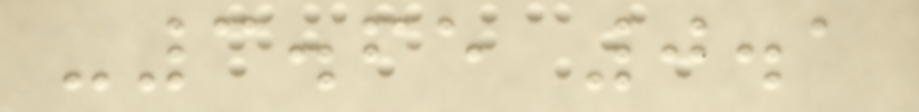-3.65 0.1
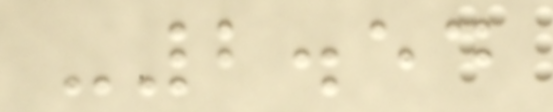-2.54
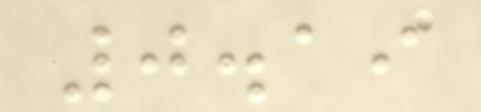0.19
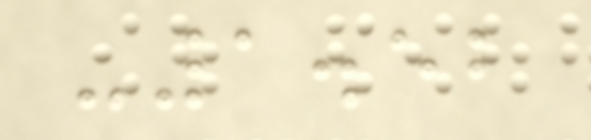-1.52
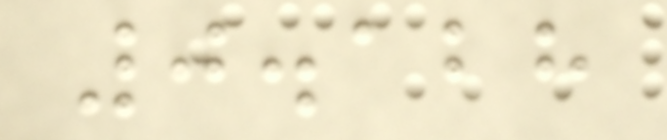0.128
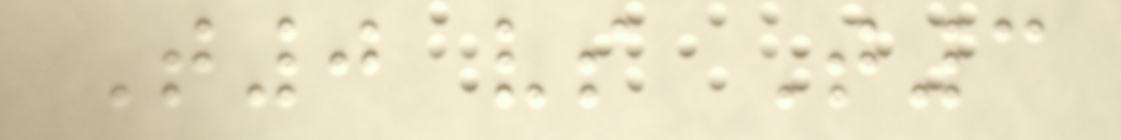T0 vs T3
